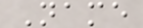Name
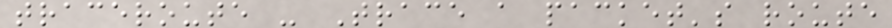traceroute - Trace a packet's route
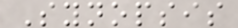Synopsis
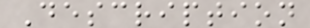Description
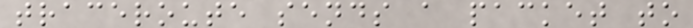traceroute sends a packet to
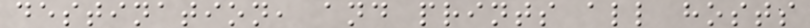destination, and prints all hosts
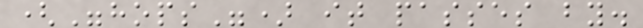("hops") it passes by.
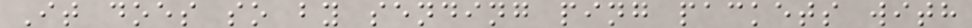It does so by sending ping packets with
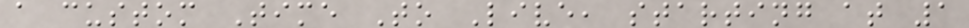a custom Time To Live, starting at 1
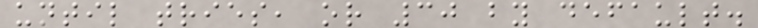until tries, or 30 by default.
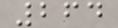264
